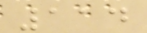114
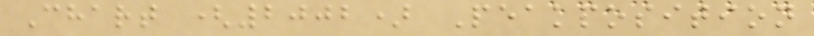Chart (2002) Peakposition
